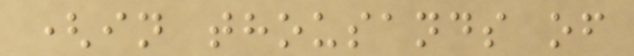(in thousands of
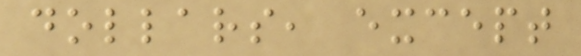dollars, except
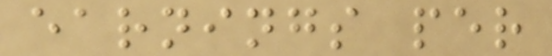earnings per
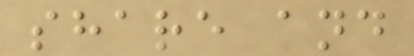share and
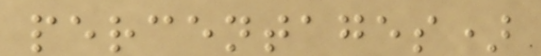percentages)
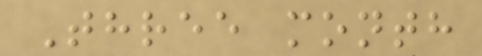Three month
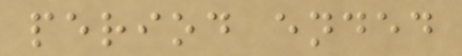period ended
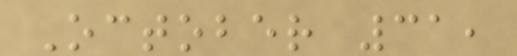October 31,
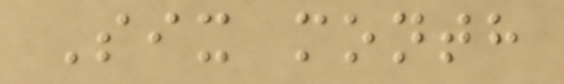Six month
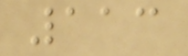113
